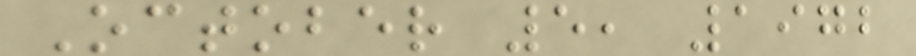October 5, 1972
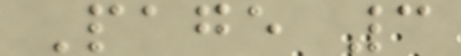Page 3
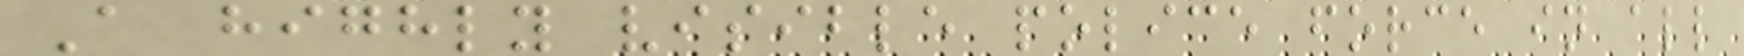A highly visible police force in all
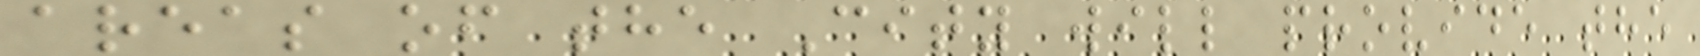areas of the City will provide the
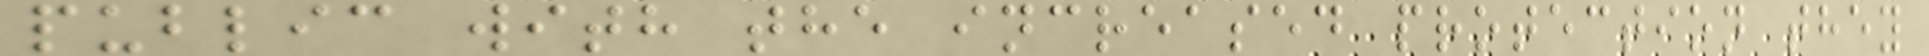public with the increased protection they
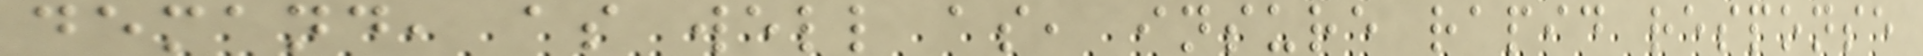demand, as well as, insure rapid response
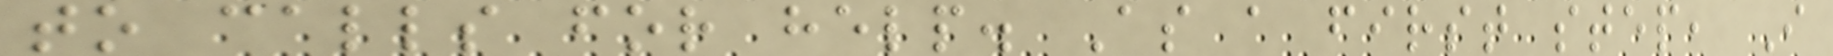to calls for help. As a first step, I
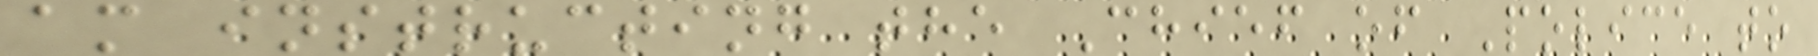am instructing the Chief of Police to
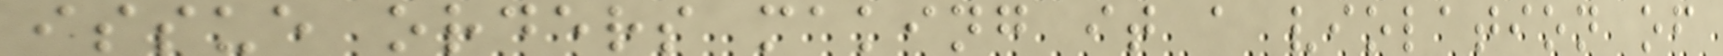issue orders making it a violation of
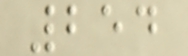254
